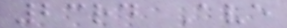23rd Ave
